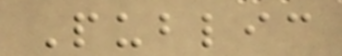Public
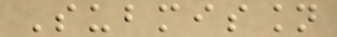Submission
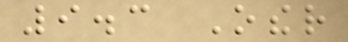9.3 Other
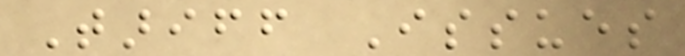Tariff Issues
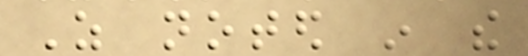As noted in the
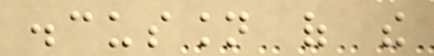discussion of the
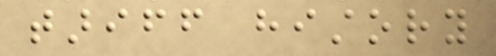tariff history
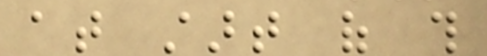at start of this
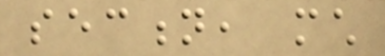section, much
